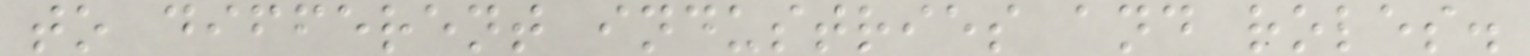to different industries and roles.
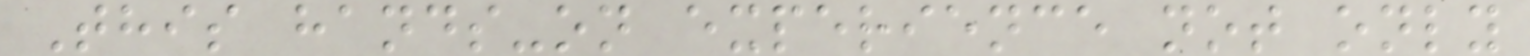This hands-on experience not only
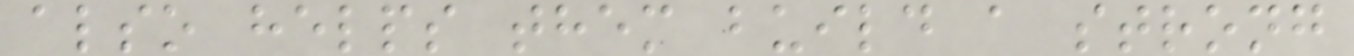also helps them build a strong
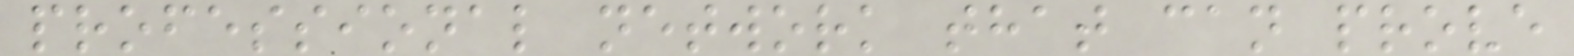professional network that can prove
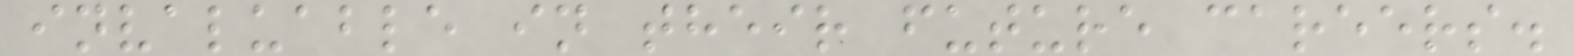invaluable in their future careers.
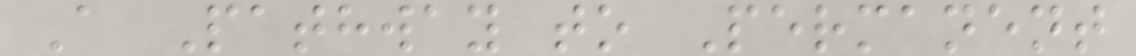A Pathway to Permanent
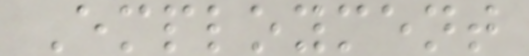Employment
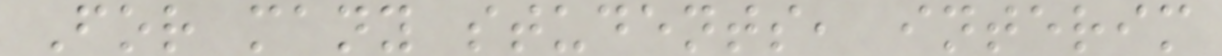For many students, interim
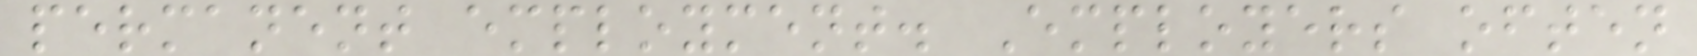permanent employment. Employers often
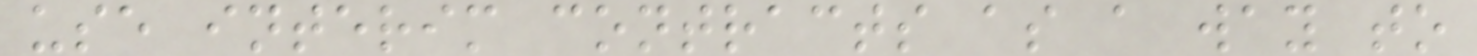use interim contracts as a way to
